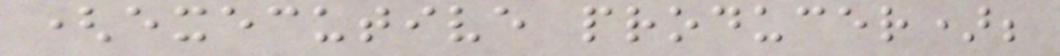(executive producer);
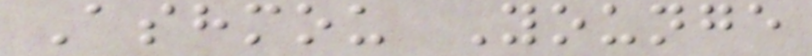Ashmou Younge
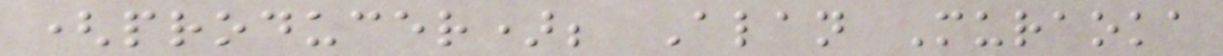(producer); Alan Muraoka
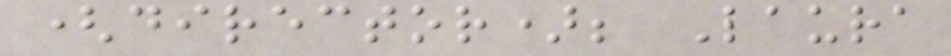(director); Laura
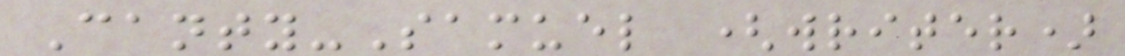Canty-Samuel (writer)
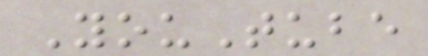YouTube
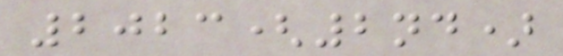2023(2nd)
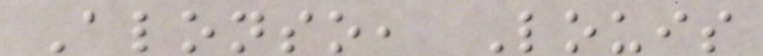Alonso, Louis
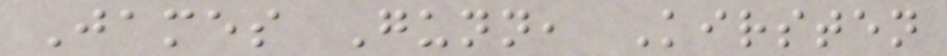James Gunn, Kirsten
